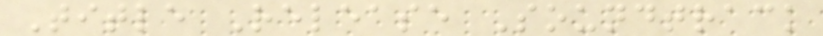Title Release Soundtrack
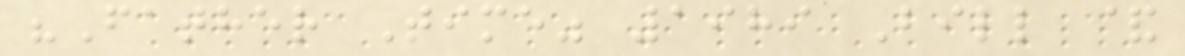"Father Time" 1989 Bill &
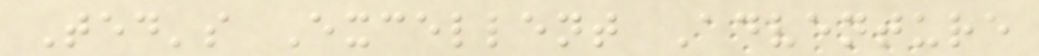Ted's Excellent Adventure
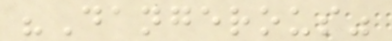"Dangerous"
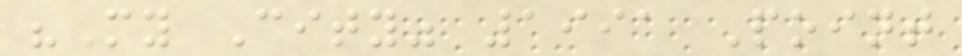"My City" 1991 Point
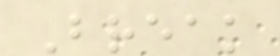Break
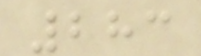283
